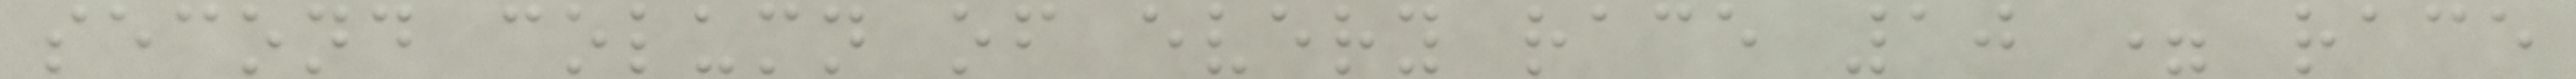second column of every race 10 = race
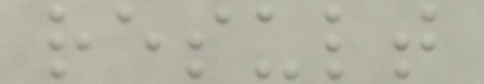result
